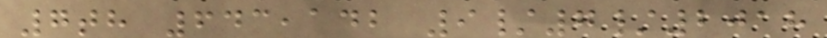7th 643,142 9/7/2018
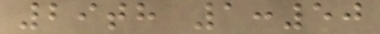29th 1:50
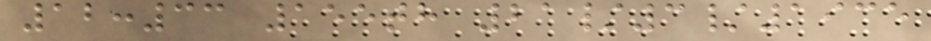12:33 155th 21/3/1935
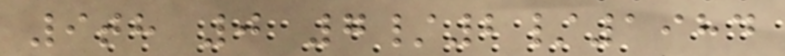9th 0 7/2/1984
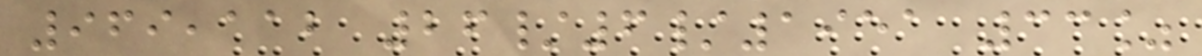969,112 26/6/1951 33%
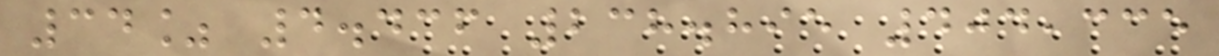34% 4.436 238.895 404,335
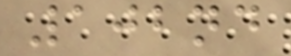102nd
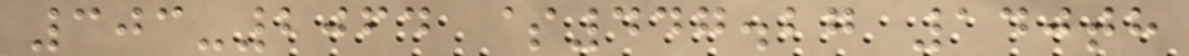303-2064 $447.27 140th
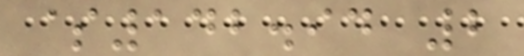$142.94 2
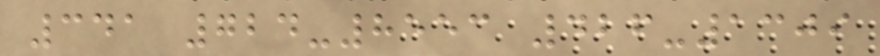341 724-8553 426-1309
